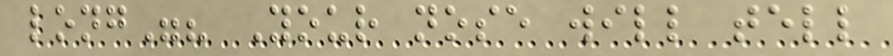long"? Your nose will tell
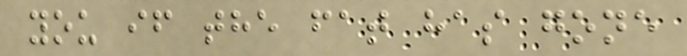you if the fat has gone
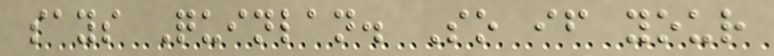says Quinlan. So if your
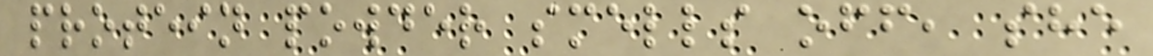protein powder smells off, she
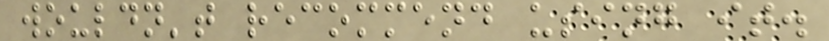wouldn't recommend using it.
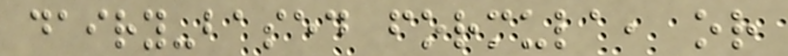dairy-based formula, or
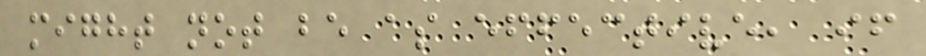might not be as effective, if
